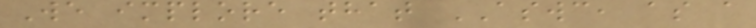We implore that ASWC, as a
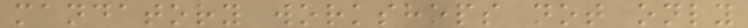mandatory workshops not only
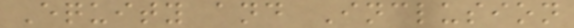Equity and Inclusion
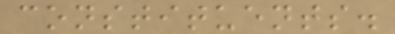constituents.
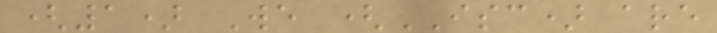(1) We (ISC) are
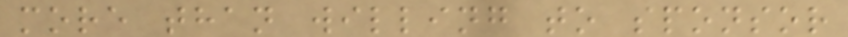more than willing to sponsor
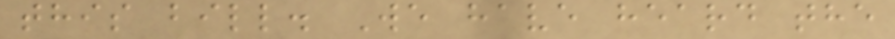this bill. We have heard the
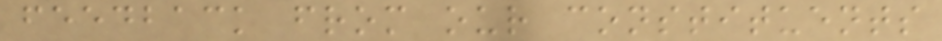feedback from our constituents
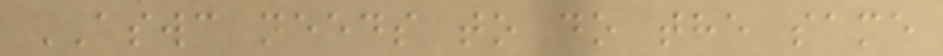ASWC needs to do the same
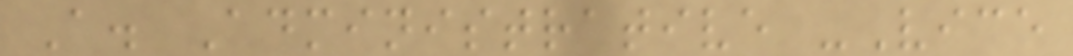A. Administrative -Vice
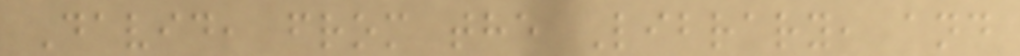David, from the Library, and
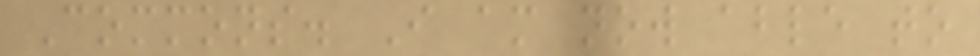Commons. I am now able to
